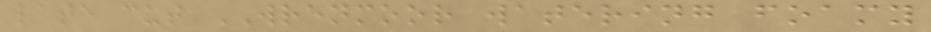late cut WRENMOOR watering foamy
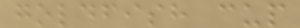goldfish cup
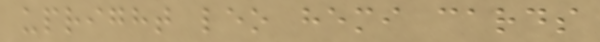upright leo hemi cards
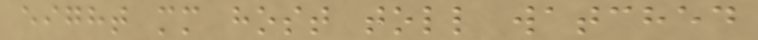eight mm host toll watched
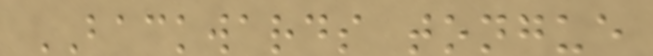BACKWARDS tongue
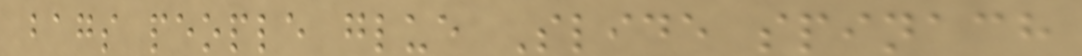bags people glue Slide spinach
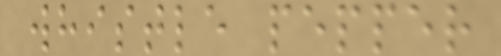whistle pepper
